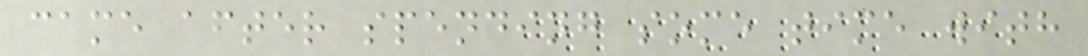came after spending some time with
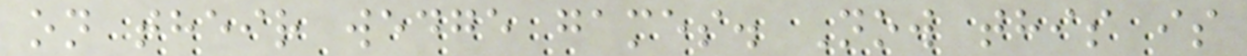on their wedge games. Now this is
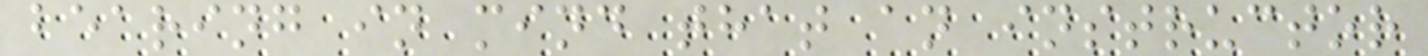bearing in mind that an instructor
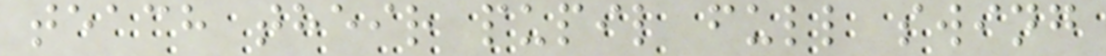teach their pupil full swing
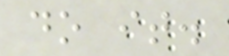do it.
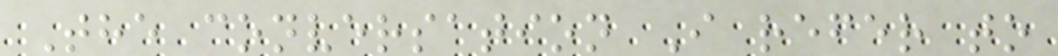The conversation I refer to
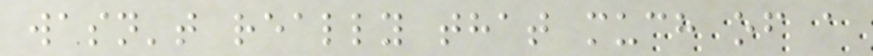wasn't really that much of a
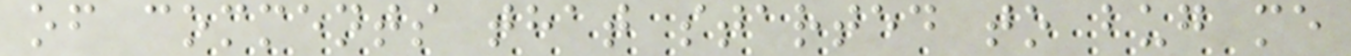of comments that started to bug me
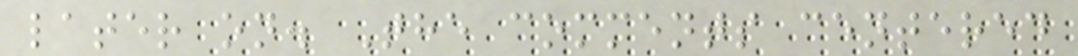later on. The comments centered
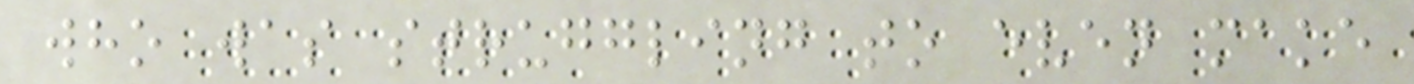who was struggling to even make
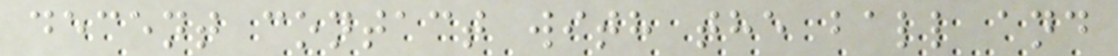decent contact with the ball and
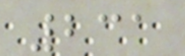231
